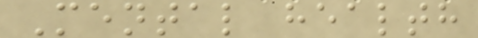Mental health
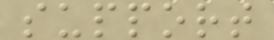support
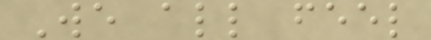We all feel
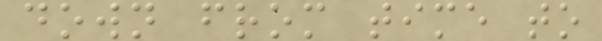down from time to
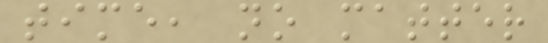time, no matter
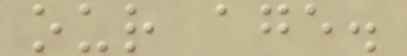our age.
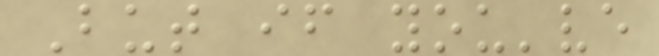But if you've
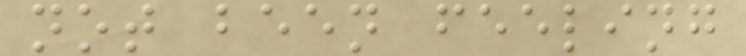not been feeling
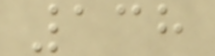138
